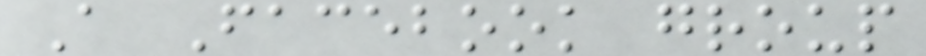A Facebook group
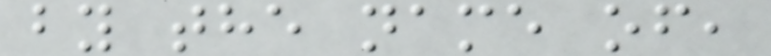by the name of,
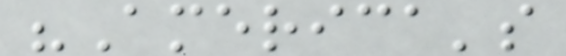"America's
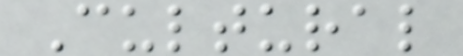Cultural
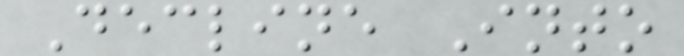Decline Into
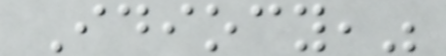Idiocy,"
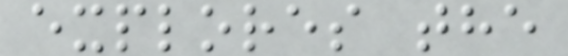explores the
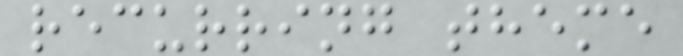recurring theme
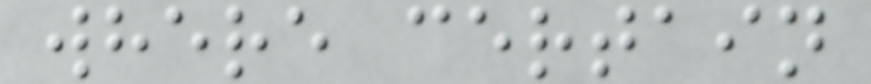where certain
